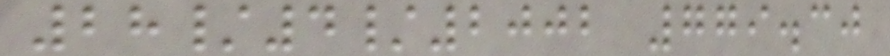28/4/2002 779.30
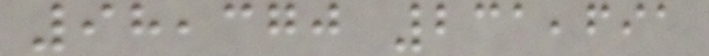98,370 231,691
